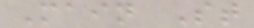Main St
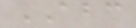ABC
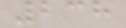238
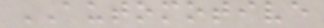AUTOMOTIVE
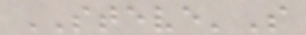STEVE'S
